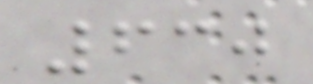630
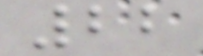22
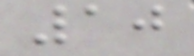10
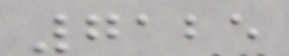7125
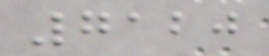7120
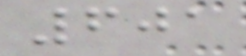601
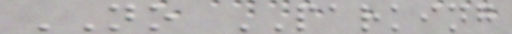NO PARKING
